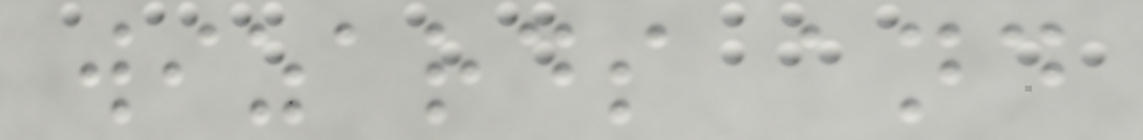wizards and
